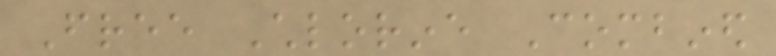Free Chlorine Combined
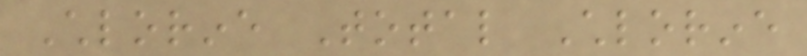Chlorine Total Chlorine
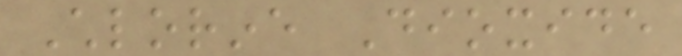Chlorine Dioxide
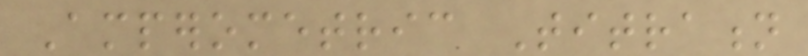Amperometric Titration
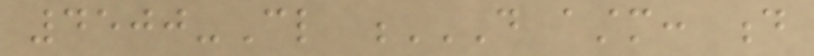4500-Cl D ASTM: D
